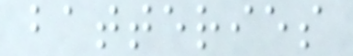batteries
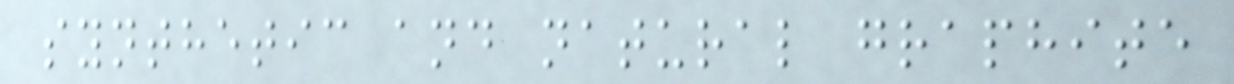synthetic and natural graphite
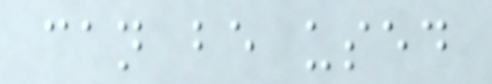can be used
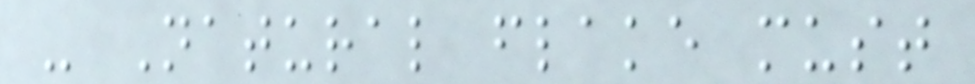- Natural flake must
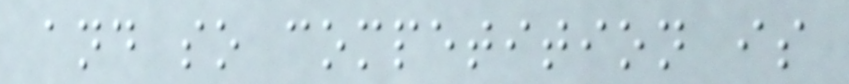and so competition is
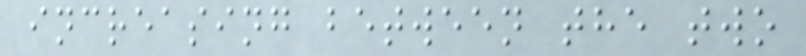increasing between the two
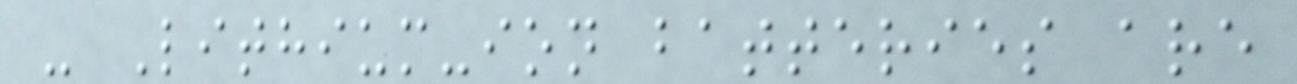- Lithium-ion batteries are
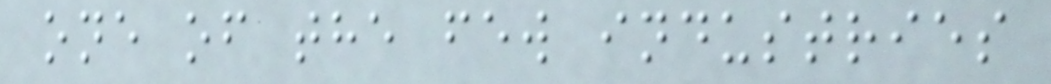one of the few industries
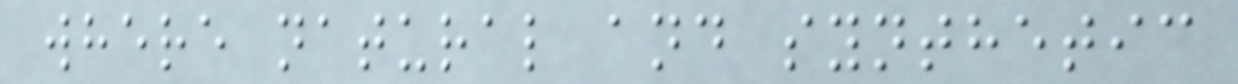where natural and synthetic
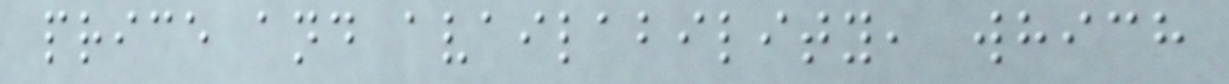price and availability, which
